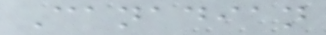Canadian
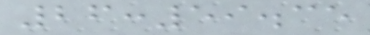26:59.35
